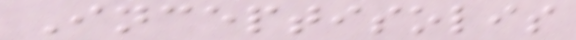Inceptisolis
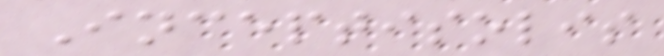Inceptisolis
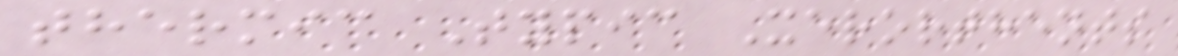thermic Typic Xerorthents
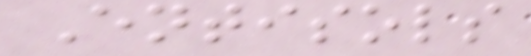Entisols
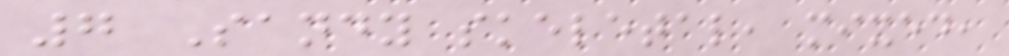7 Sandy skeletal, mixed,
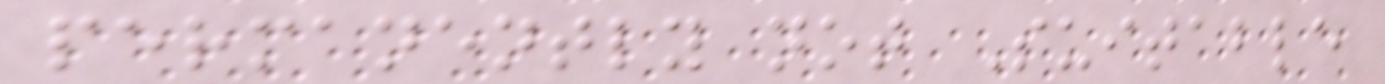permanently not Suitable
